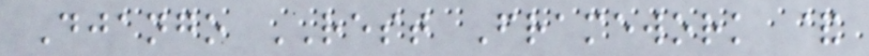Django REST Framework &
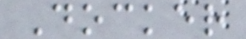Docker
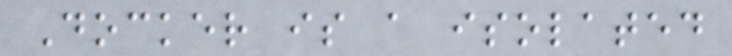Docker is a isolated
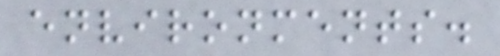environments.
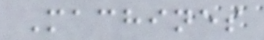Machines
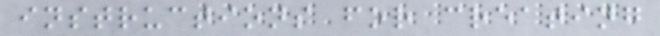instructions for creating
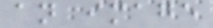an image
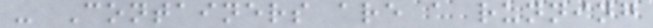- Containers are a running
